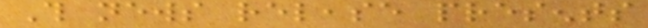This news release presents
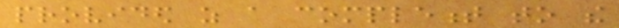provided as a complement to the
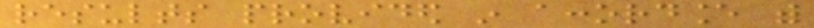results provided in accordance with
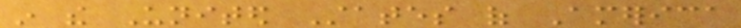in the United States of America
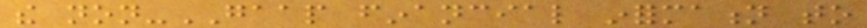the non-GAAP financial information to
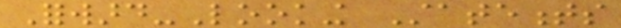Forward-Looking Statements
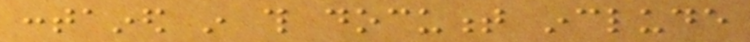contained in this document include
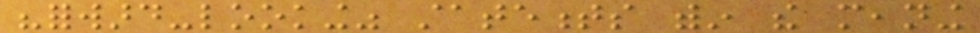"forward-looking" statements within the meaning
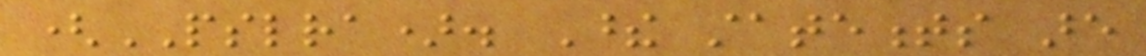(PSLRA). These statements are
